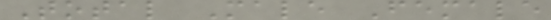Total Male Female
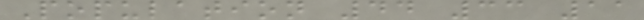Population 44 33 11
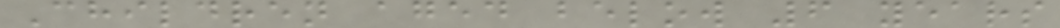Children aged below 6 years
